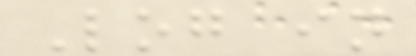Log in
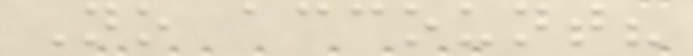No account?
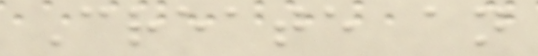Create an
